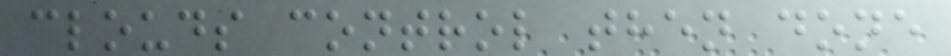clouds control then done
